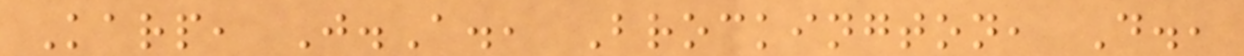Karp, J.A., Brockington, D.,
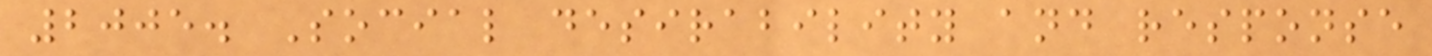2005. Social desirability and response
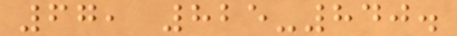67, 825-840.
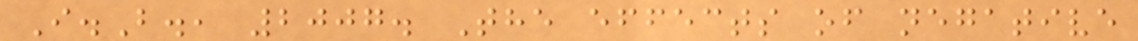I.B., 2007. The effects of negative
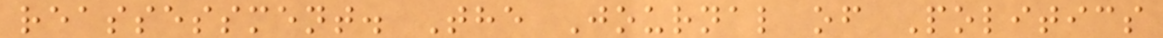reassessment. The Journal of Politics
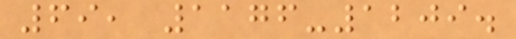69, 1176-1209.
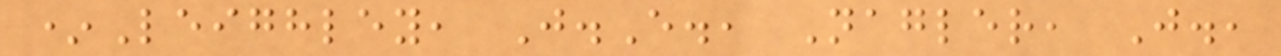*Leighley, J.E., Nagler, J.,
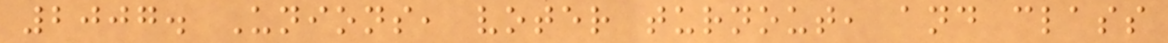2007. Unions, voter turnout, and class
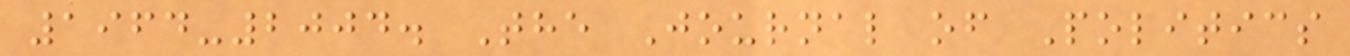1964-2004. The Journal of Politics
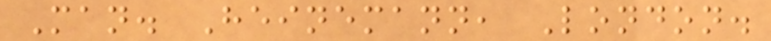Man. Heinemann, London.
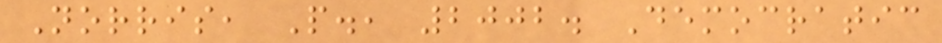Norris, P., 2002. Democratic
